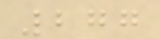277
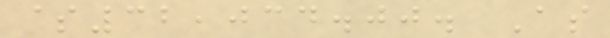$32,034.00. As
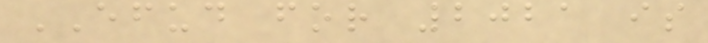EFUD for 2021 is
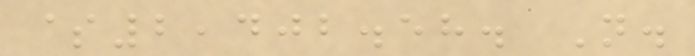$2,402.58. N.
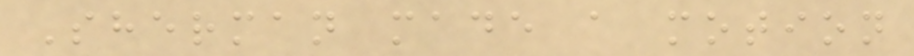Sherman made a motion
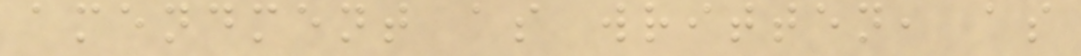amendment as written, as
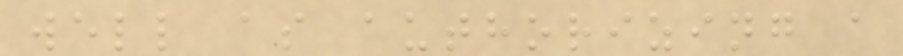well as authorizing a
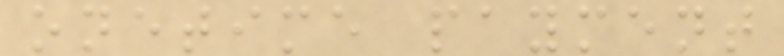onetime payment
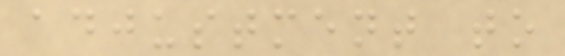adjustment to
